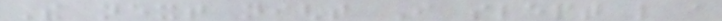The next night I slept like a
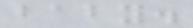baby.
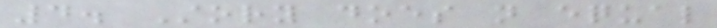4. Story does not equal
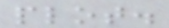plot.
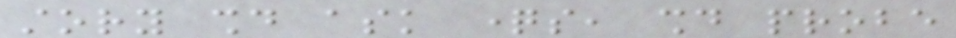story should ask questions, should probe
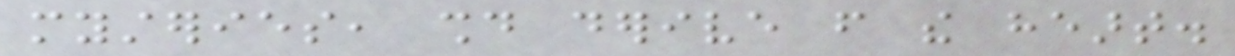mysteries, should derive from the heart.
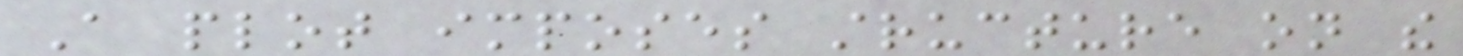A plot imposes structure on the
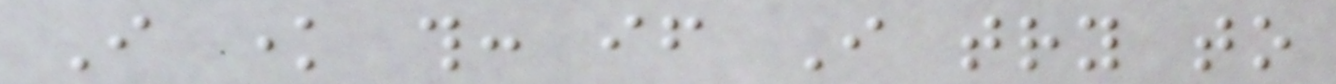I know this: if I try to
